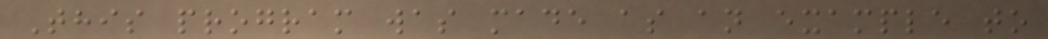This program was made as an example to
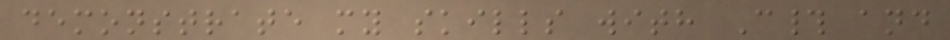demonstrate my skills with C# and
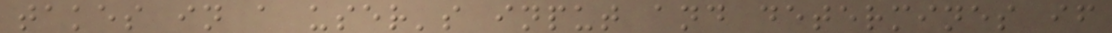takes in a user's input and determines if
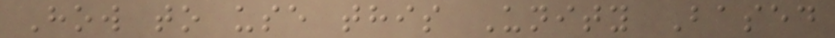How to use this Unity Based
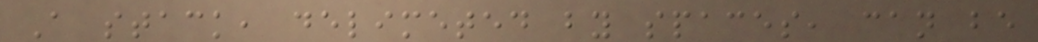A stack, delimeted by spaces, can be
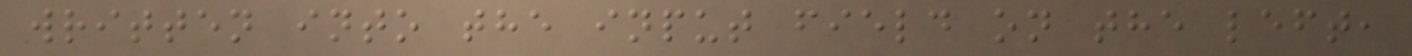written into the input field on the left,
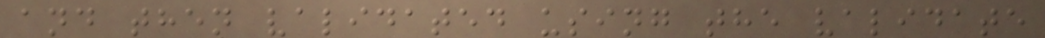and then validated using the validate
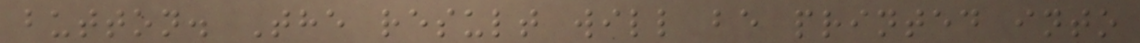button. The result will be printed into
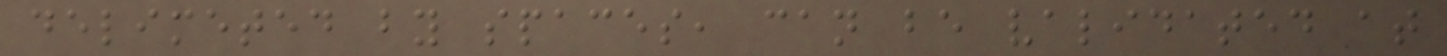delimeted by spaces, can be validated at
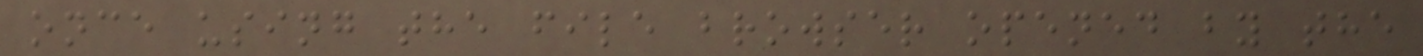once using the file browser opened by the
